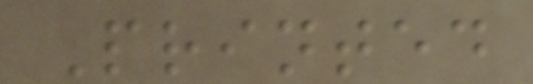Printed
